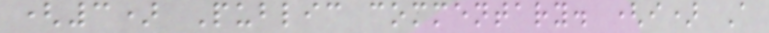(3) Public commentary. (i) A
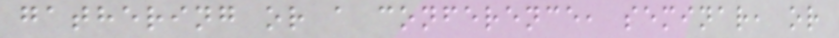gathering or a conference, seminar, or
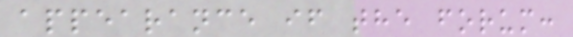appearance if the forum:
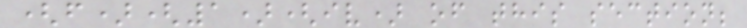(f)(1)(iv) of this section;
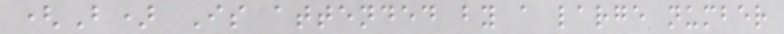(B) Is attended by a large number
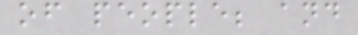of people; and
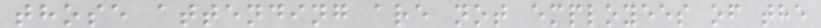those attending are not employees of the
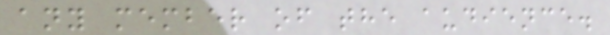any member of the audience.
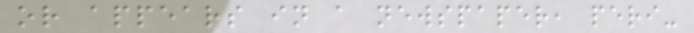or appears in a newspaper, peri-
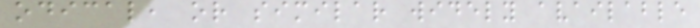odical, or similar widely available
